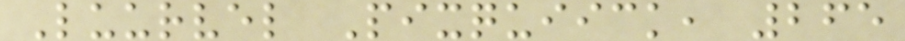Luurvel Pixquiick, 265
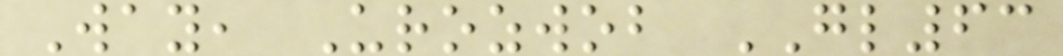Way, Urozwob GL63
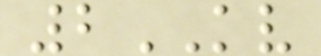2KV
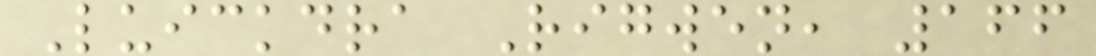Luickdra Rigwen, 166
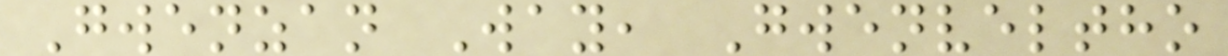Gwenzan Way, Gwenveltho
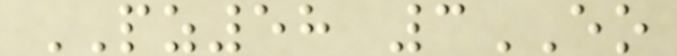PZ58 3EO
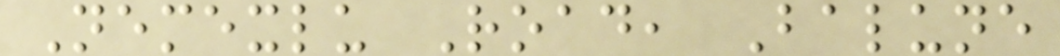Nemexlu Road, Balune
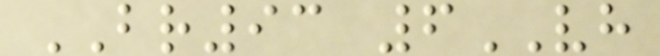BR93 6VH
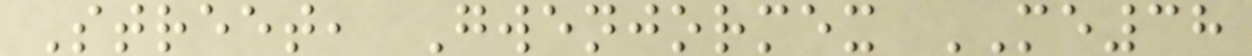Street, Gwenjormex ME38
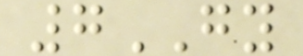7GY
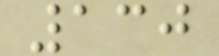130
